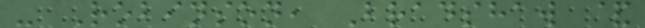- Robinson, Bradshaw &
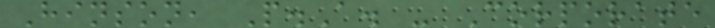Hinson, P.A. - Corporate
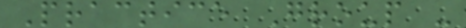Practice Group -
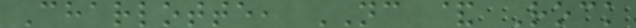Charlotte, NC & Rock
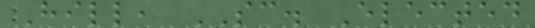Hill, SC. Elected
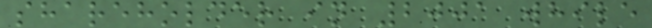shareholder in 2001 while
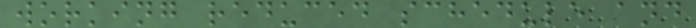working reduced schedule and
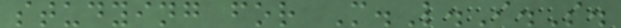studying for M.L.I.S.
